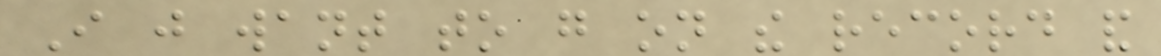I just want to go on the record and
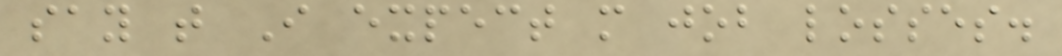say that I expect more job losses.
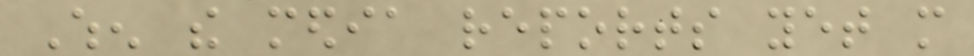When the media reports yet more
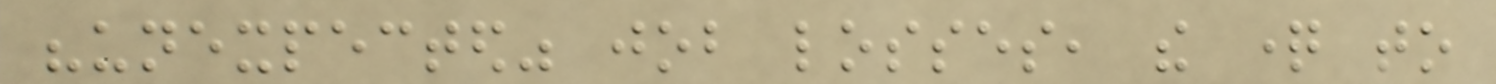"unexpected" job losses, the question to
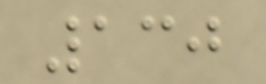130
